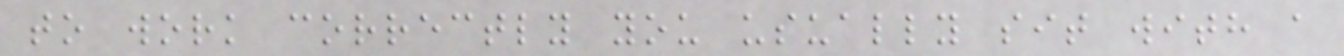to work correctly you usually sit with a
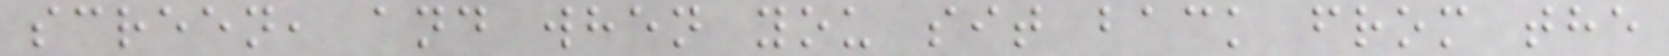screen, and when you sit back from the
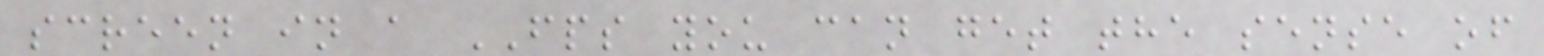screen in a FPS you can get the sense of
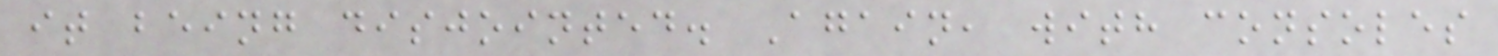it being disjointed. Again, with consoles
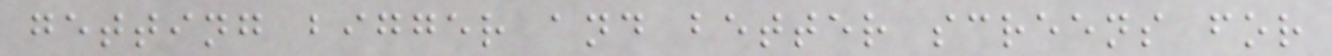getting bigger and better screens for
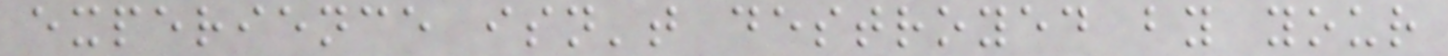experience isn't destroyed by your
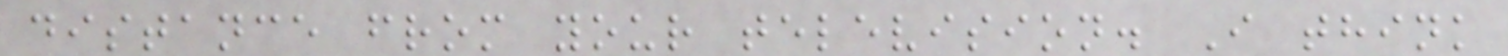distance from your television. I think
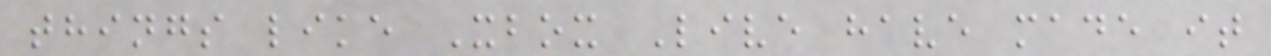things like Xbox Live have made it
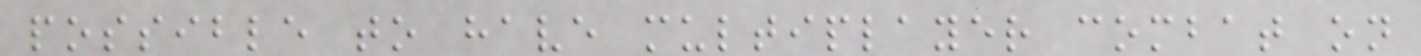possible to have multiplayer combat on
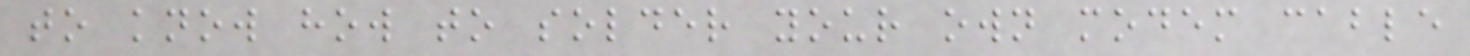to know how to solder your own modem cable
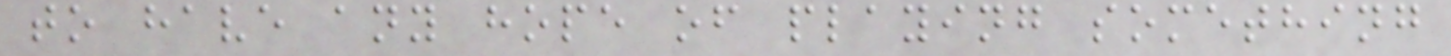to have any hope of playing something
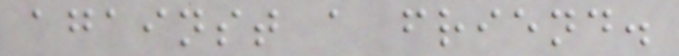against a friend.
